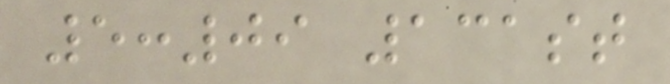5:09 131st
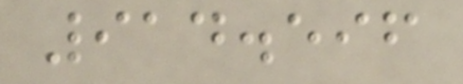914.596
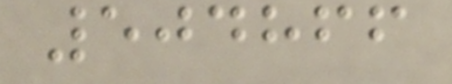504866
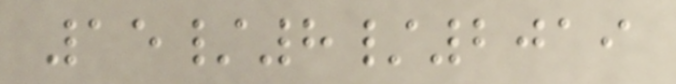15/8/2019
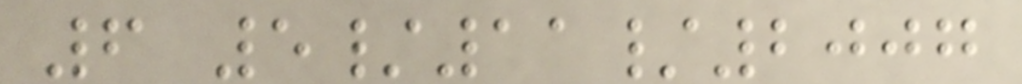6 5/11/2007
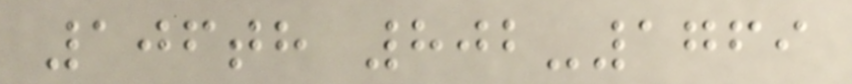106th 802-1769
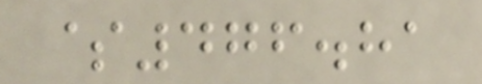$476.81
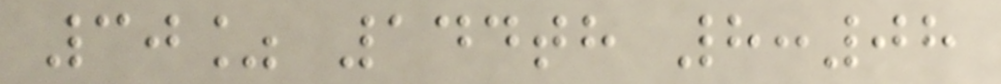30% 144th 8:08
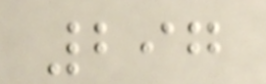297
